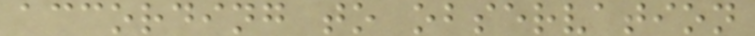according to observation
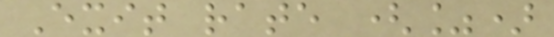Exit rate (%)
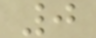0
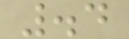.4
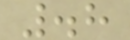.8
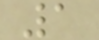1
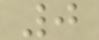0
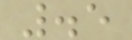.5
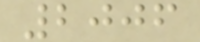2006
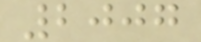2007
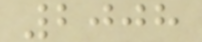2008
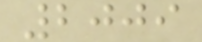2009
